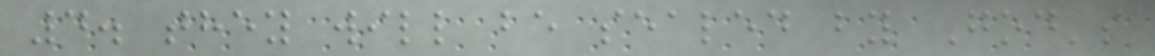4. they will be sealed by God's
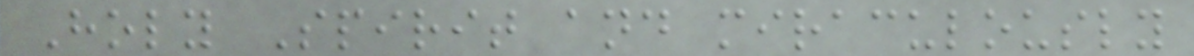Holy Spirit and miraculously
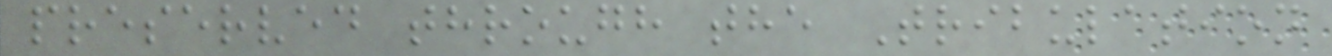preserved through the Tribulation
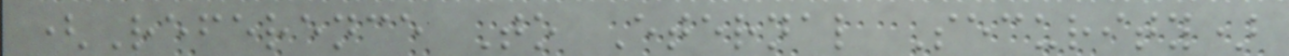(Reference To Eternal Security)
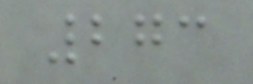273
